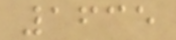1635
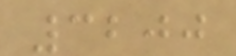3200
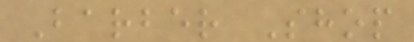Barber Shop
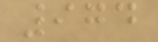974
